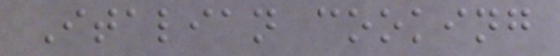Italian cooking
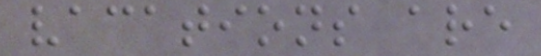vacations are
